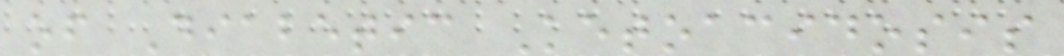of Diabetic Ketoacidosis
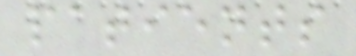patients
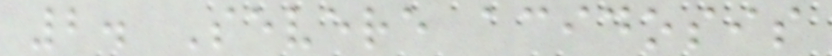2. Severe acidosis
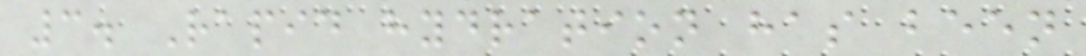3. Rapid hydration has been
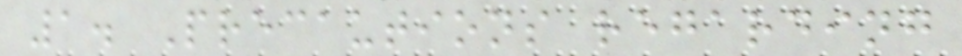1. Precautions regarding
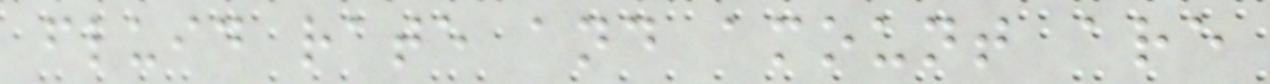fluid rate and amount are
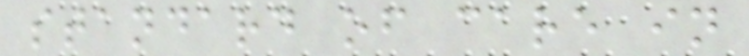standard of care in
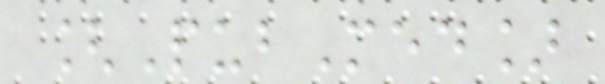[PubMed]
